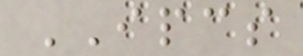IPCS
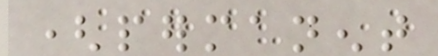(permanent
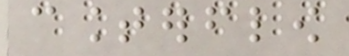counterflow
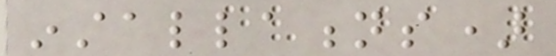installations)
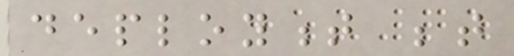deployment between
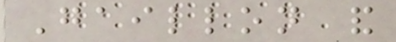Gaillon and
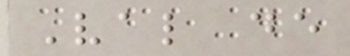Val de
